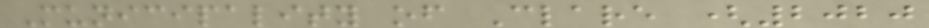Municipality of Clare (2020
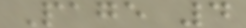Page 4
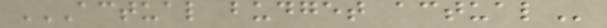ACTUAL BUDGET ACTUAL
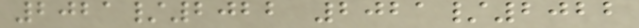2021/2022 2021/2022
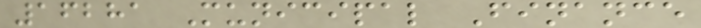16281 Municipal Finance
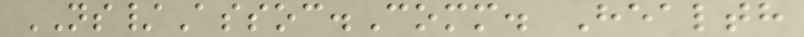NS/Assoc.Comm. Health
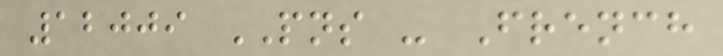12009 PNS - French
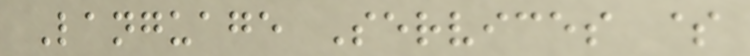Language Services $
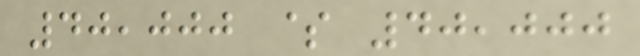40,000 $ 40,000
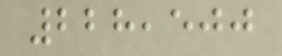228,500
